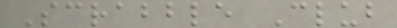Scrabble Club
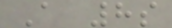A 8s
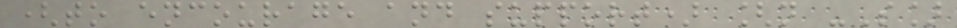(to encourage and support) [n -S]
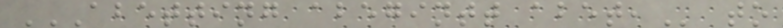ABETTING ABEGINTT ABET, to
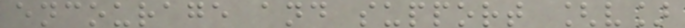encourage and support [v]
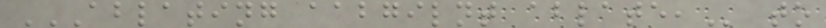ABLATING AABGILNT ABLATE, to
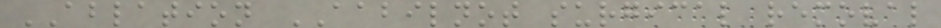ABLATION AABILNOT surgical removal
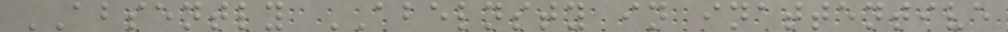ABSENTLY ABELNSTY in inattentive
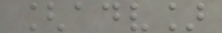[adv]
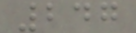247
